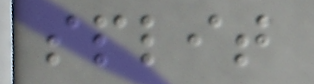split
